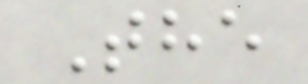The
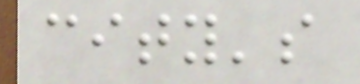city's
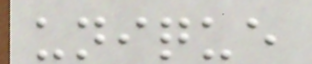unique
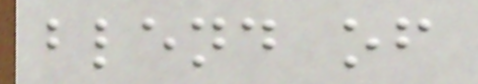blend of
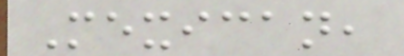Mexican,
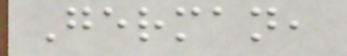German,
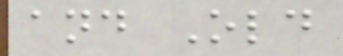and Old
